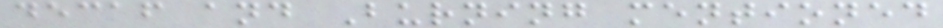decaf and Burning mentioned
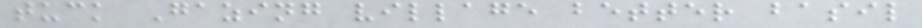tuck Gazing village better basil
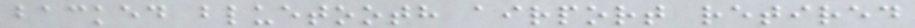backed bluetooth airport retired
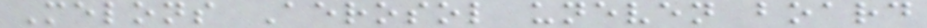Melons Aerosol uneven board
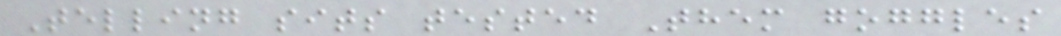Telling sits tested Them goggles
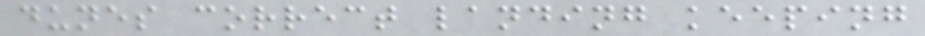dunes correct landing keeping
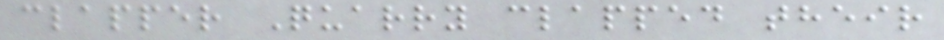clapper Quarry clapped their
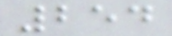254
